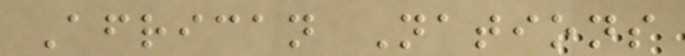African Nations
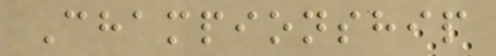Championship
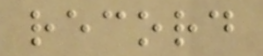record
